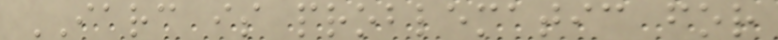IARC is problematic for
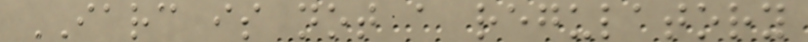IARC is not a regulatory
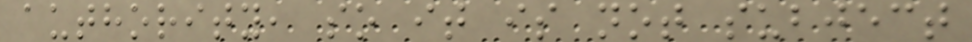authority, so it is not subject
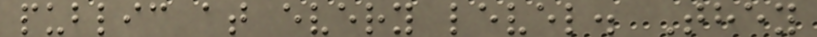public at every level. They
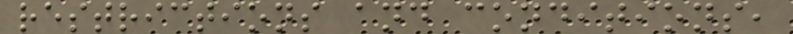restrictions and conditions,
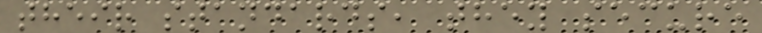their standards, they secure
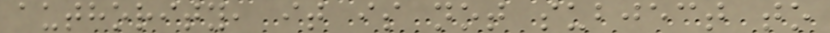authority, it is not subject to
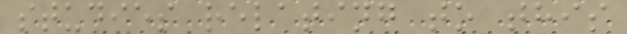studies relating to this
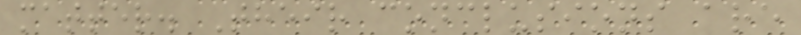matter. Their conclusions are
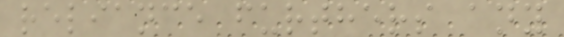reliance furthers any
